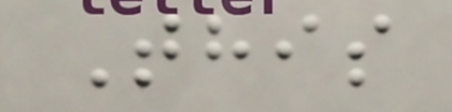This
